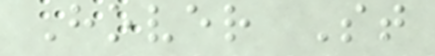Hover St
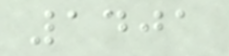1401
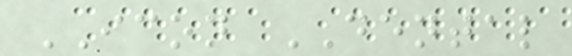ICON DENTAL
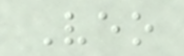Veo
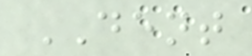DENT
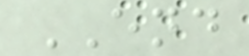END
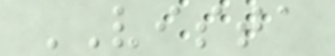VISTA
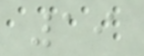19
